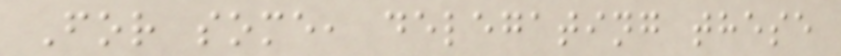For some, delegating these
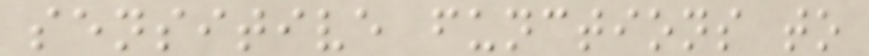sensitive functions to
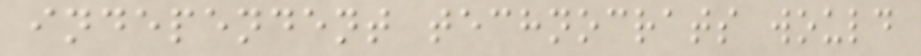independent technocrats would
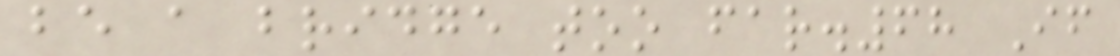be a bridge too far.68 If
